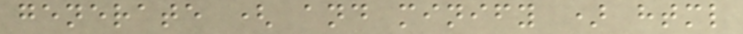generate ( and minify ) html
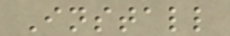Install
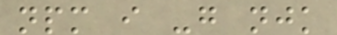npm i -g njk
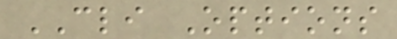CLI Options
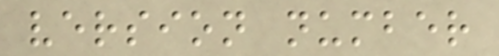version number
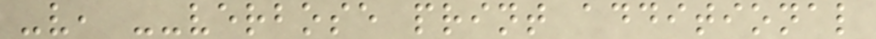-v, --verbose print additional
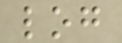log
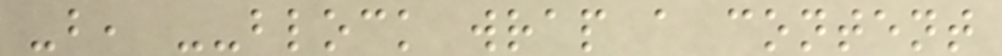-b, --block wrap a content
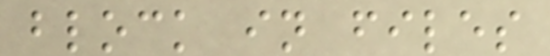block in files
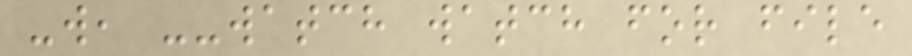-w, --watch watch for file
